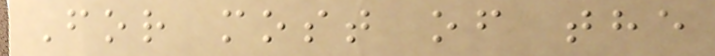For most of the
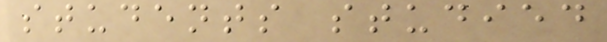students studied
